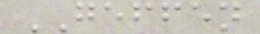GEFFEN
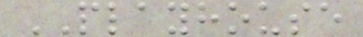PLAYHOUSE
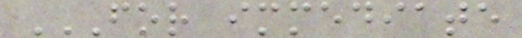FOR IMMEDIATE
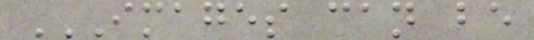IMAGES CAN BE
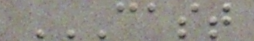CAST
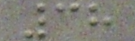38
